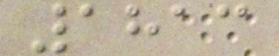1813
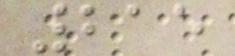215
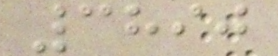3890
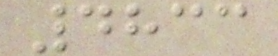4833
